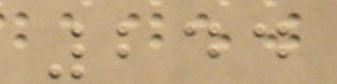244
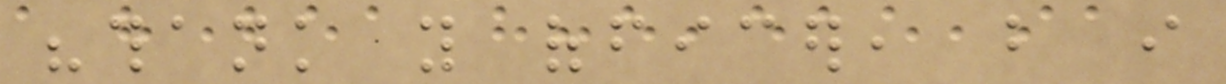"thank you officer, but i
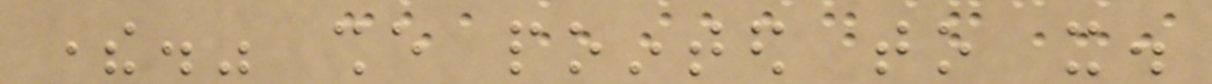there." she pointed to it.
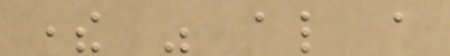there was also a
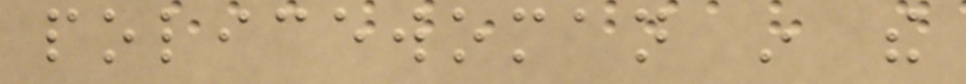policewoman in the
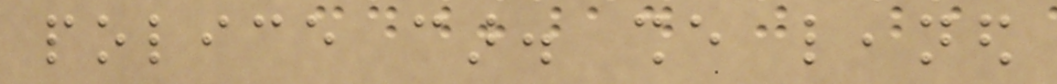police car. she leaned
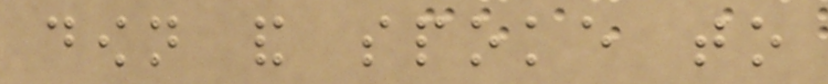down and spoke to
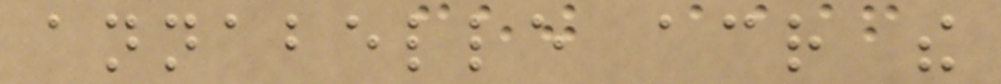annabelle across the
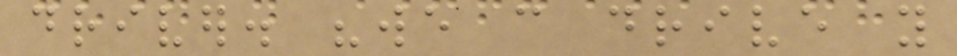driver. "we can drive you
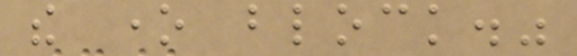the one block."
